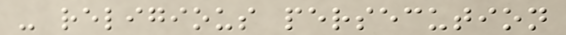- religious persecution
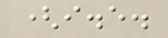(i.e.
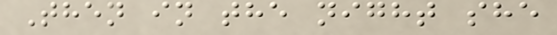Then in the night she
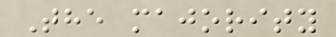The majority
